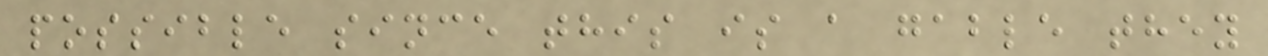possible since this is a gable they
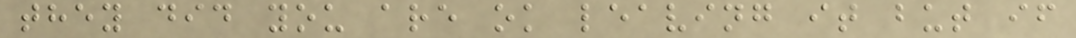they did you are ok leaving it but if
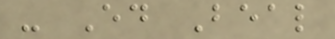- Ed Beal
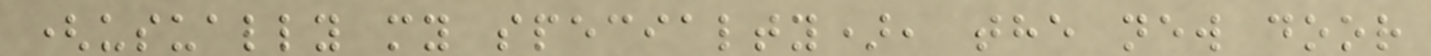(usually my specialty), the new door
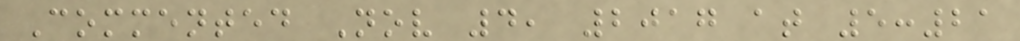Commented Nov 4, 2017 at 5:21
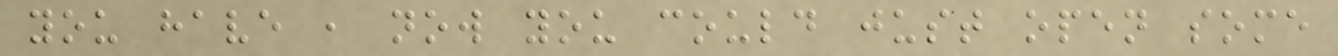you have , now you could just open some
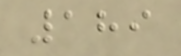189
